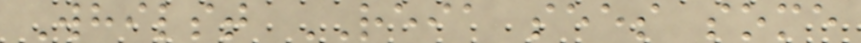Whilst REIA sees some
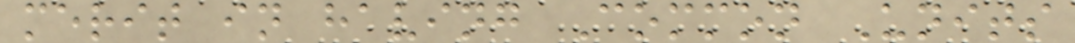merit in having Common Units
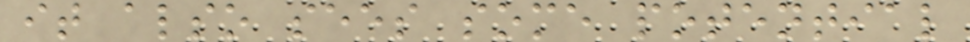it also sees some potential
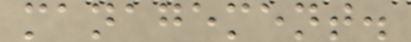management.
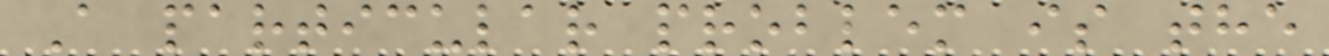A particular problem is the
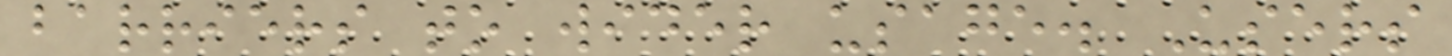barriers to wider usage. Users
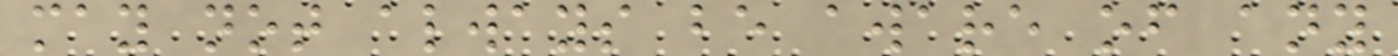may not always be aware of any
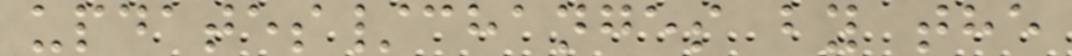updates/changes by the
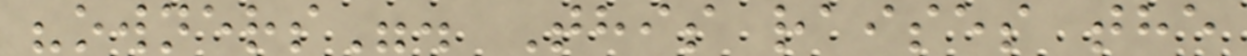"owners". This raises the
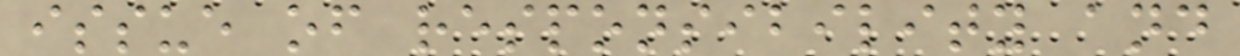issue of responsibility and
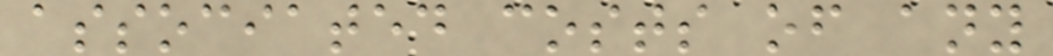associated costs of any
